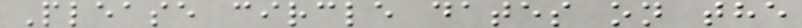Please circle dates on the
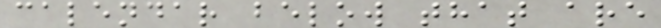calendar below that are
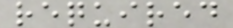required
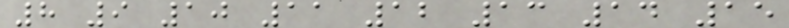8 9 10 11 12 13 14 15
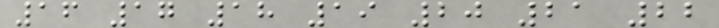16 17 18 19 20 21 22
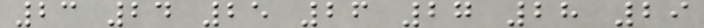23 24 25 26 27 28 29
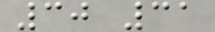30 31
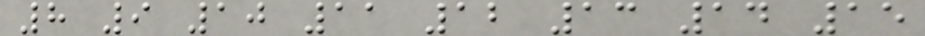8 9 10 11 12 13 14 15
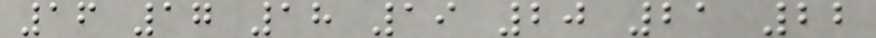16 17 18 19 20 21 22
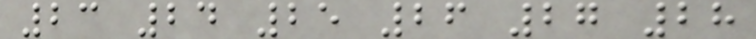23 24 25 26 27 28
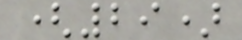(29)
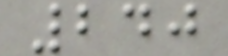240
